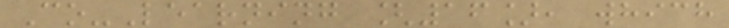Co-Learning [16], which
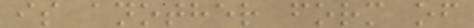is another form of
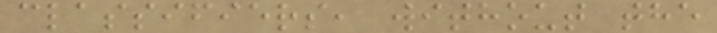classifiers, without the
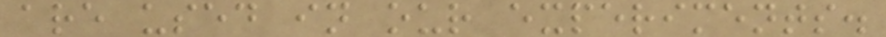are used in our experiments.
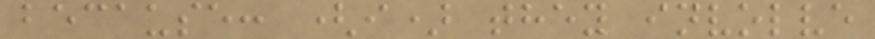because: (i) they involve
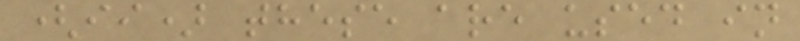(ii) these are used in
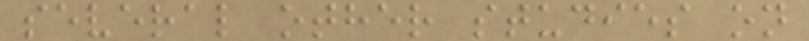several other studies on
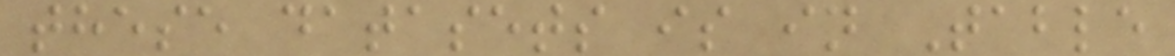these datasets is in Table
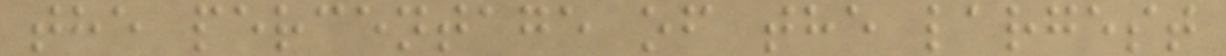the percentage of the largest
